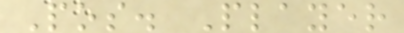Pos. Player
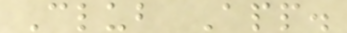Club App.
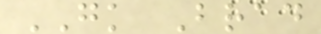GK Brad
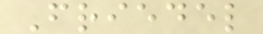Friedel
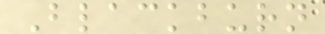Blackburn
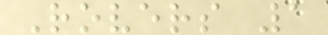Rovers 1
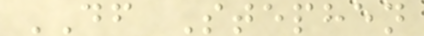DF Stephen
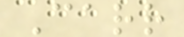Carr
